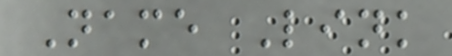Name Link
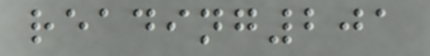reading201
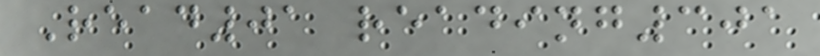Read01 reading301
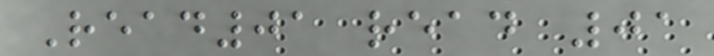Read01 read 01
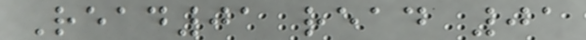Read01 read 01
